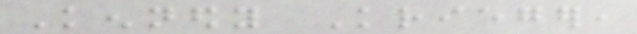Kennedy Krieger,
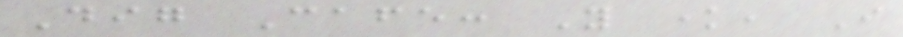Dig Cafe: You know, I
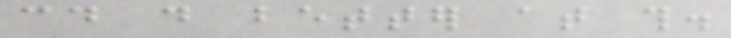could do better at this.
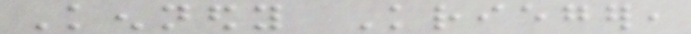Kennedy Krieger,
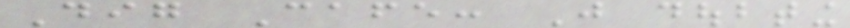Dig Cafe: Just doubting
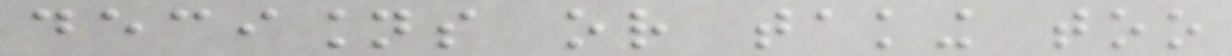decisions or taking too
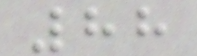88
